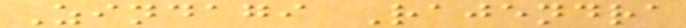Zindagi Rajendra
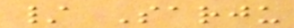/ Sarju
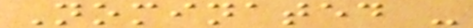Nominated -
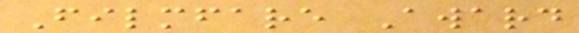Filmfare Award
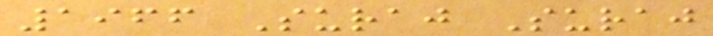1966 Suraj Suraj
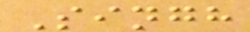Singh
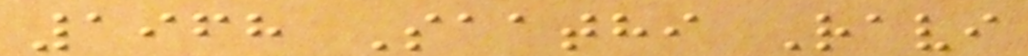1968 Saathi Ravi
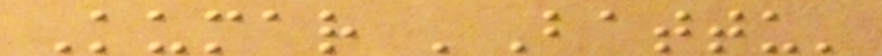Kumar 'Battu'
